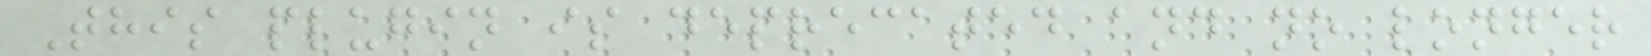This plugin is deprecated and no longer
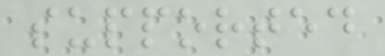supported
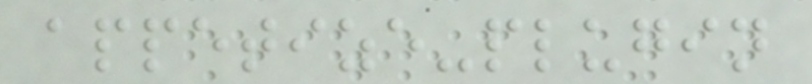appetize-plugin
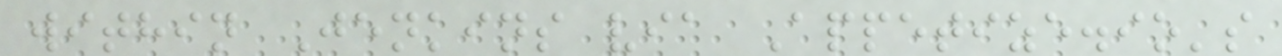within Jenkins via Appetize.io's
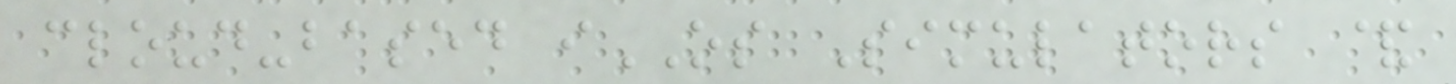cloud-based iOS Simulators &
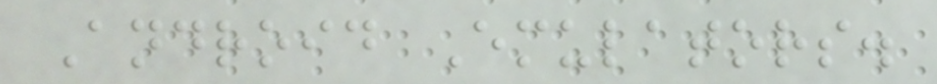Android Emulators.
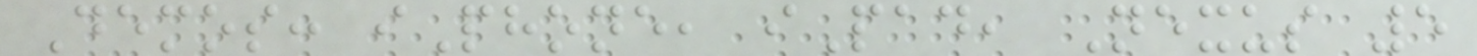Demos: iPhone, iPad, Nexus 5
